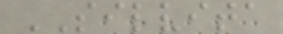SILVITA
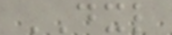DXL
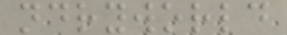ndryworld
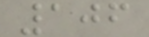106
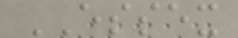ESSEX
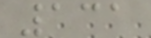131
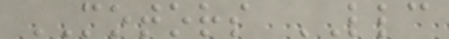MOTORS LLC
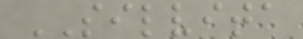SILVITA
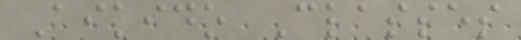Aikido Classes
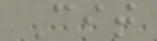Cit
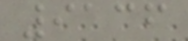9136
